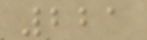221
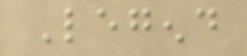Legend
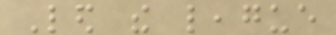Led the league
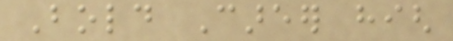Bold Career high
